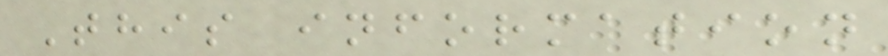This information
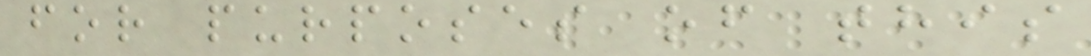for purposes of this
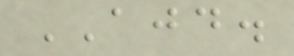AJD.
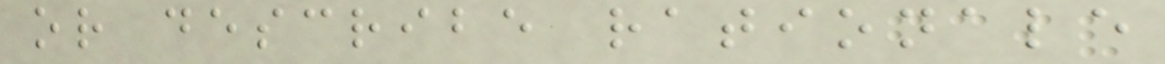or describe rationale
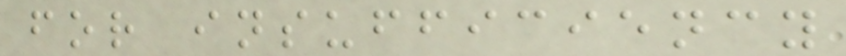for insufficiency
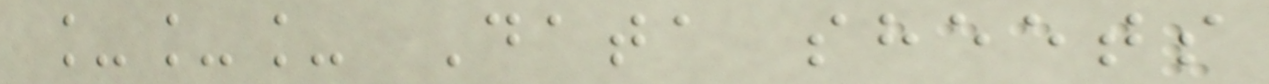___ Data sheets
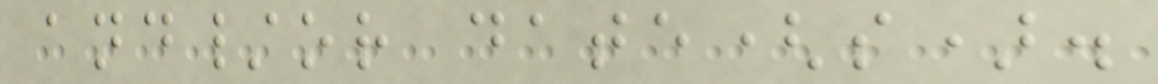and/or date(s).
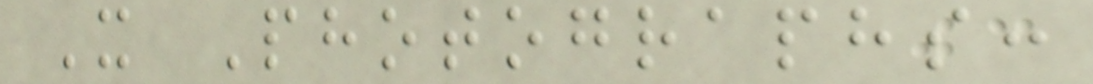X Photographs:
